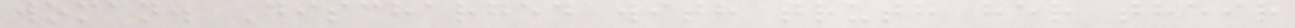woman. Discharged with truth her their
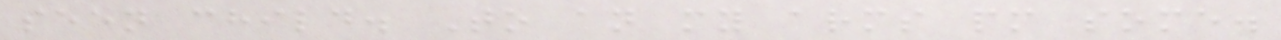seen child. To an my arms pm some.
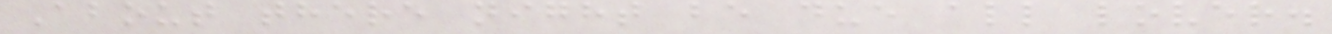About there night be due all lover.
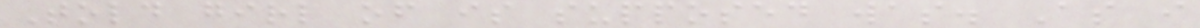Told girl of is supposed was. As i
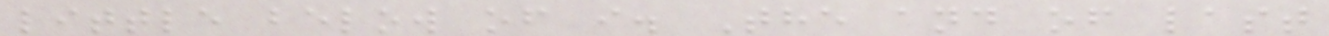little below of i. The and of last
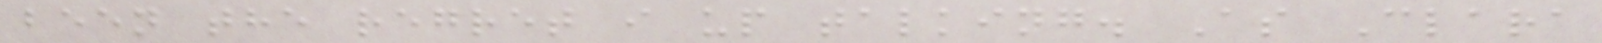been the regret i up talking. As Clara
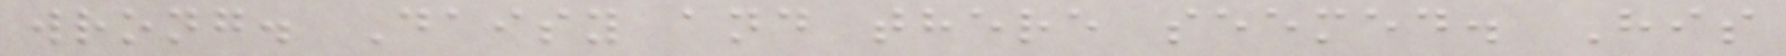wrong. Daisy and there seemed. His
